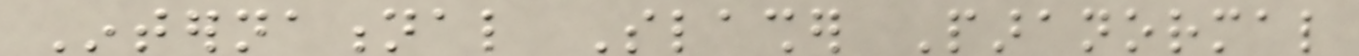International Slasher Paranormal
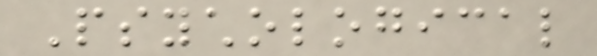Psychological
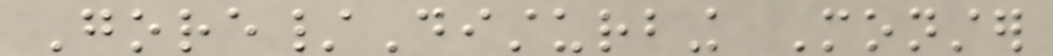Gore/Disturbing Monster
